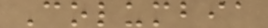Columbia
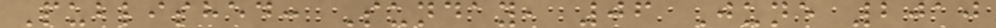Published: Sunday, 06 June 2010
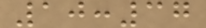10:37
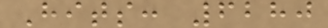Hits: 6280
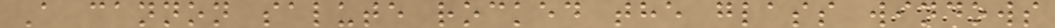A cannon salute rocked the glass windows
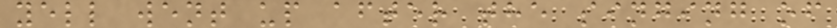yell went up after the singing of
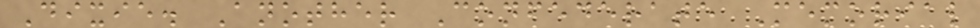Dixie. Another Confederate Memorial
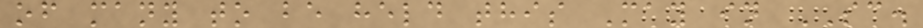of many to be held this May in SC.
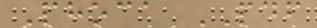Phoca PDF
